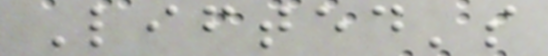Lifted's
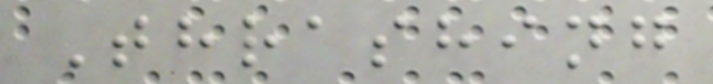Thrashing
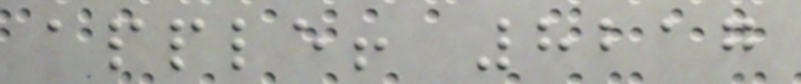apple! 8217
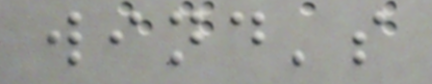wind's
